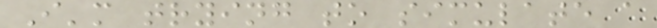I'm trying to simulate a
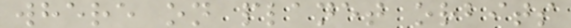where on planet orbits
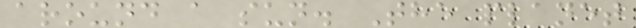around a sun. The planet
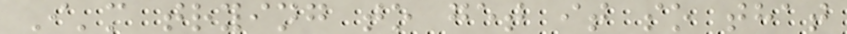I'm trying to get it so that
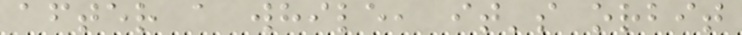after a while, it's orbit
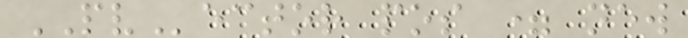PVector pos = new
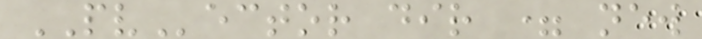PVector dir = new
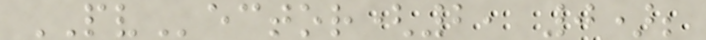PVector(2, 0);
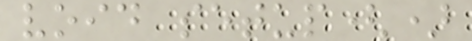void setup()
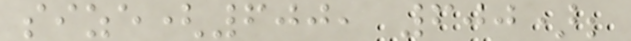size(600, 600);
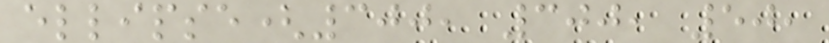ellipse(300, 300, 50,
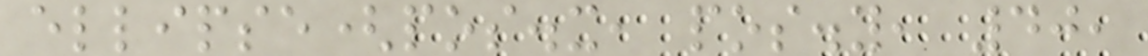ellipse(pos.x, pos.y, 40,
